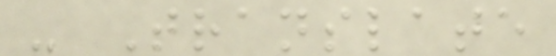- Translate
